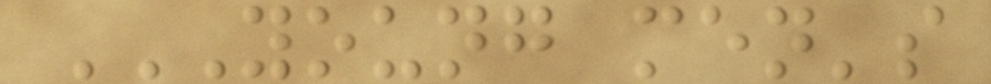YOUNG MEN'S
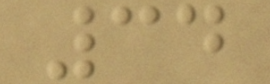34
